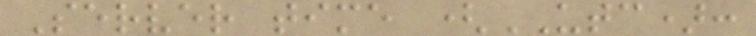Server time (UTC):
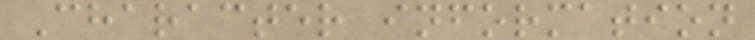Character information
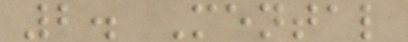2. Mental
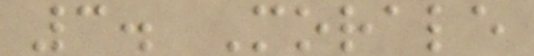3. Morale
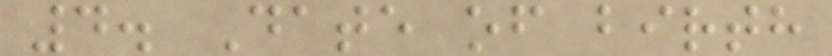4. Date of birth
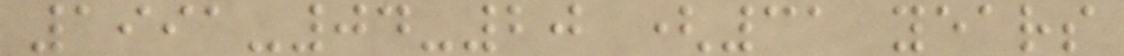1991-04-20 (31 years
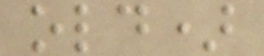old)
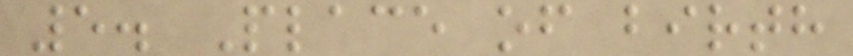5. Place of birth
